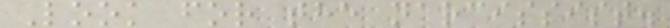Look for the narcissist.
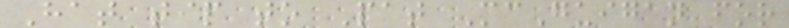Hat tip to Pat McGuigan for
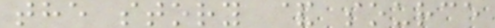the story & source
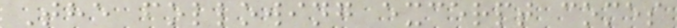The following excerpt comes
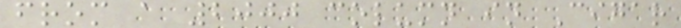from a 2000 column in Cigar
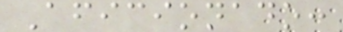Aficionado:
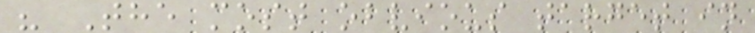" The most obvious target in
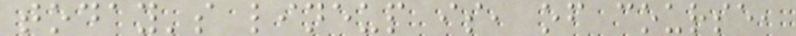today's lineup is, of course,
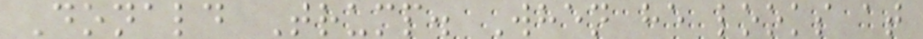Donald Trump. When he looks at
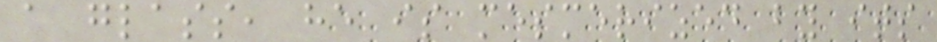a glass, he is mesmerized by its
